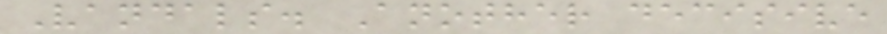Vandals. Another decisive
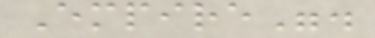Empire".
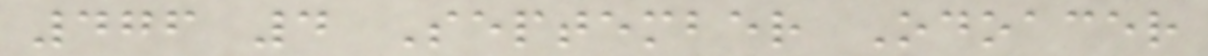476 4 September Odoacer
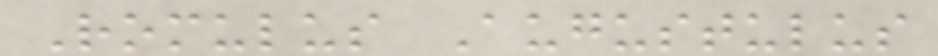Romulus Augustulus
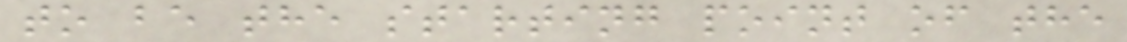to be the starting point of the
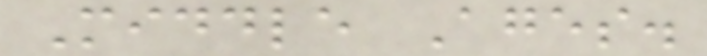Middle Ages.
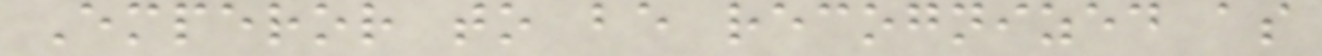Emperor to be recognized as
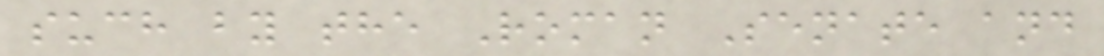such by the Roman Senate and
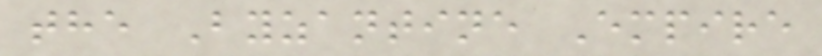the Byzantine Empire
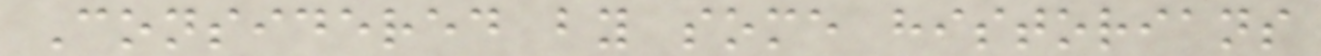Considered by some historians
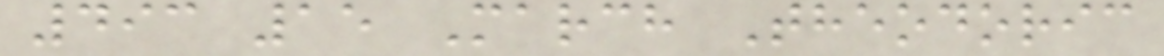493 15 March Theodoric
